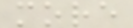more
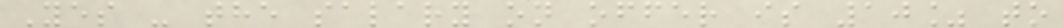Yes - the salary on offer is 10% to
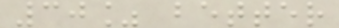30% better
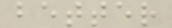better
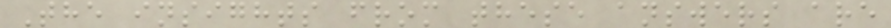The insights from these answers are
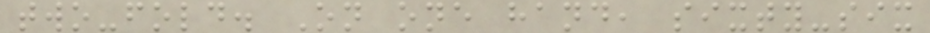two-fold. On one hand, sixty-six
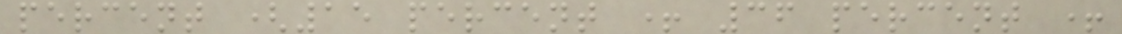percent (15 percent + 36 percent +
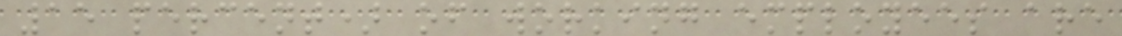15 percent) of working employees are
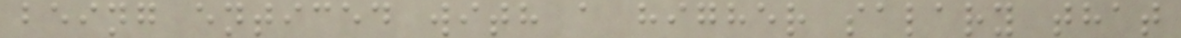being enticed with a higher salary that
